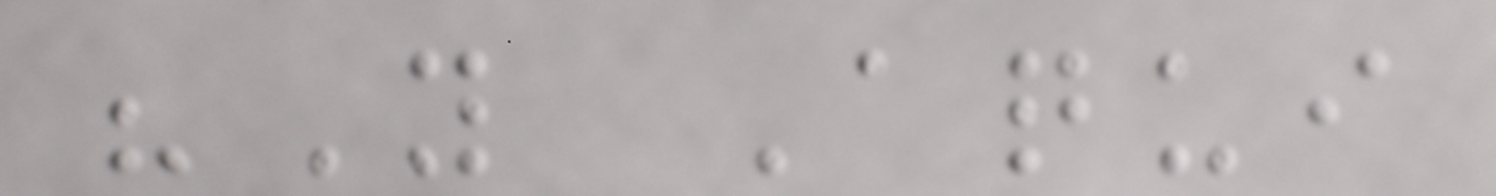"Y Aqui
